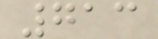713
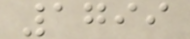1799
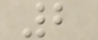2
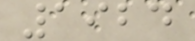1924
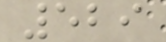529
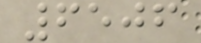6506
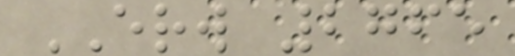ERW 2765
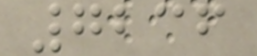7236
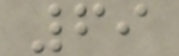69
